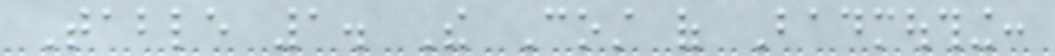Table 1. The Cost of Badmouthing:
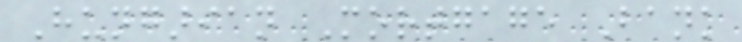Hungarian Mortgage Bank
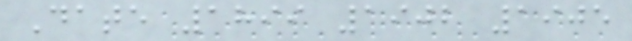Date 1899 1902 1905
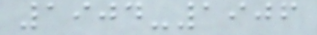1904-1906
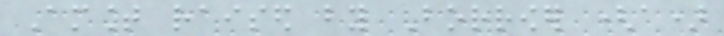Amount raised by Borrower (a)
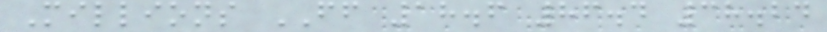Millions FF 18.6 86.4 38.24
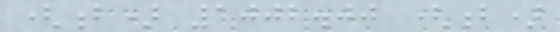(b) 1002.00 (b)
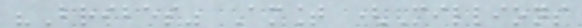"Bribes" Amount (Millions
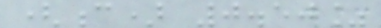(c) 0.50%
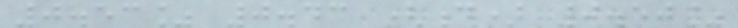0.53% 0.43 (d) 0.50%
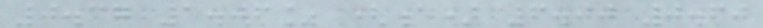0.37 1.06% (e) 6.00 0.60
